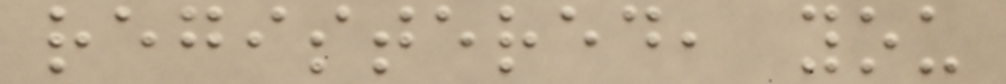registered, you
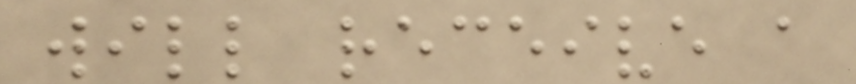will receive a
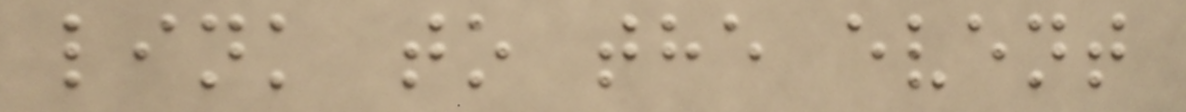link to the event
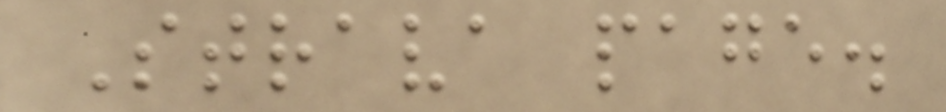Strava page.
